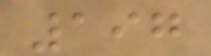197
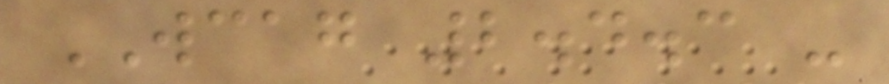WCAG 2.4.3 -
